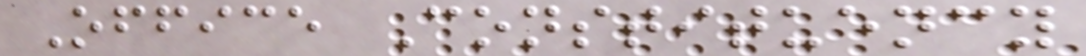Office Constituency
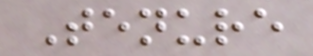Tenure
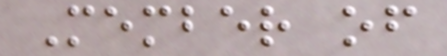Member of
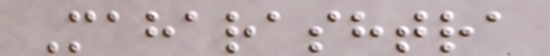Maharashtra
